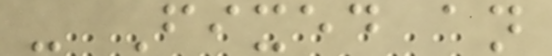- Fixed an
